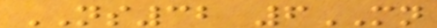NS32 6MN
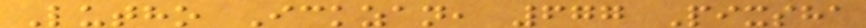Lutho Ickzan, 677 Pixsha
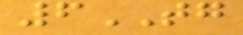6TG
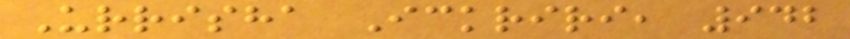Urrisha Ickriri, 942
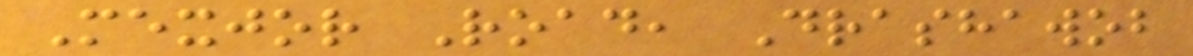Mexjor Road, Drashawob
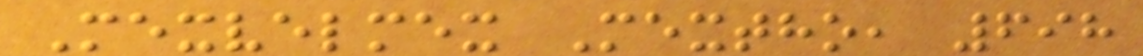Mexvelmex Mextho, 698
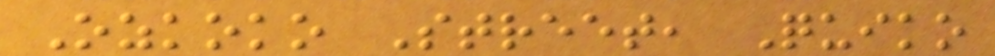Ozkoko Street, Quiko
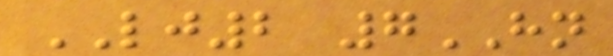LJ2 7HN
